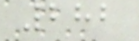282
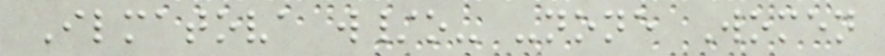Ilmatova w/o- -none Women
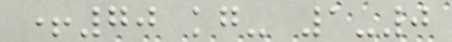+70 kg- 1-0
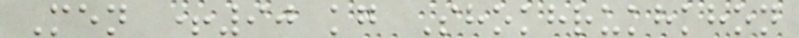Men +90 kg Shokhrukhkhon
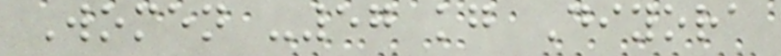Women -57 kg Diyora
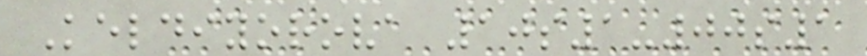Keldiyorova 10s1-00s1
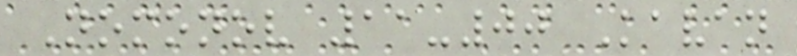Nomonov 11-00 Kavan
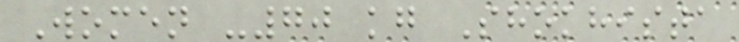Women -70 kg Shokhista
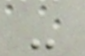-
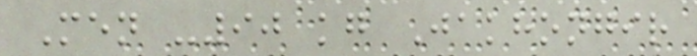Men -90 kg Jakhongir
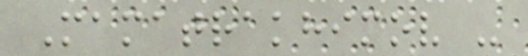Mamatrakhimov -
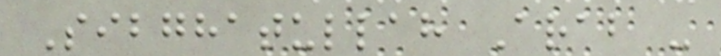Sibghatullah Arab -
